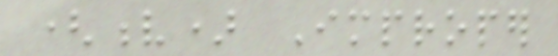(v) Improper
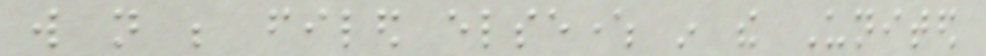will not be filed elsewhere in the United
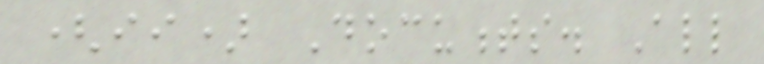(ii) Documents. All
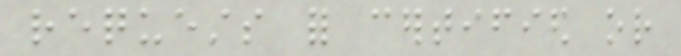requests for certified or
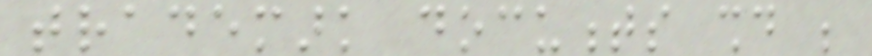trademark documents should be
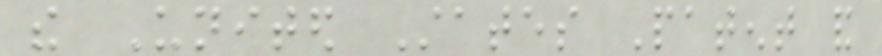the United States Patent and
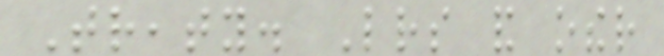Treaty. Letters and other
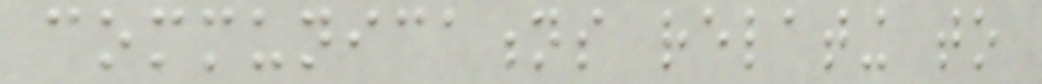communications relating to
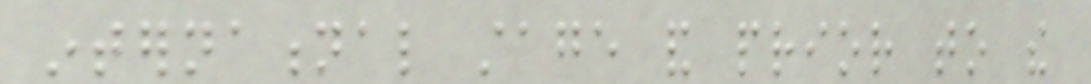international stage and prior to the
